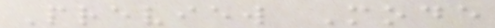Preview Mode
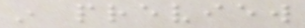in preview
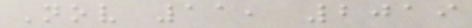Nov 11, 2019
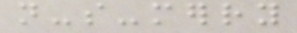not-so-merry
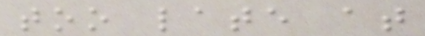too late at
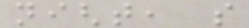night, so
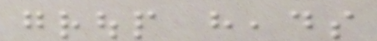group heads
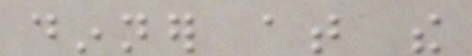dinner at the
